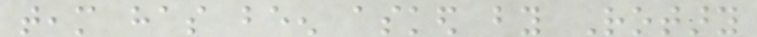team has been asked by Rotary
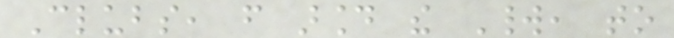Clubs, from around the World, to
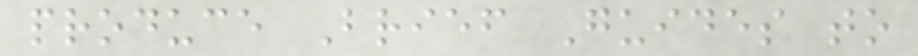produce Brief Guides to
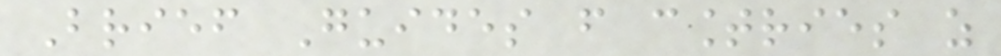Brief Guides from countries as
